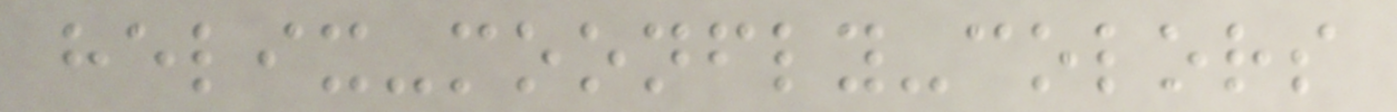helix-moonfly-colors
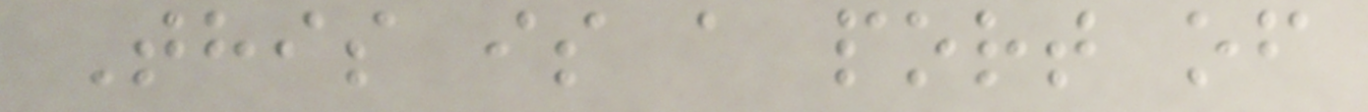This is a port of
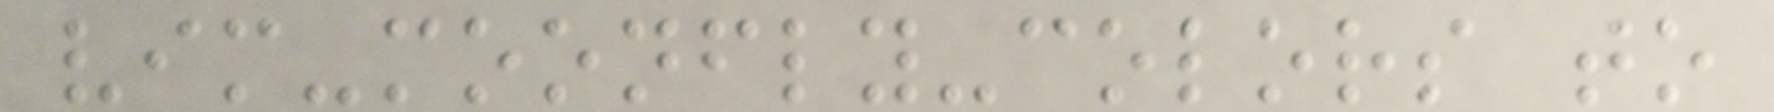vim-moonfly-colors to
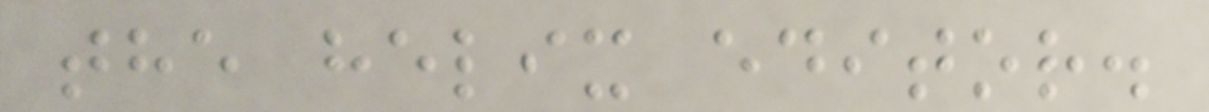the helix editor.
